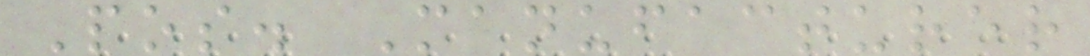Pos. Manufacturer
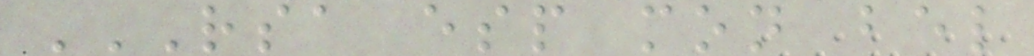RSA ESP MON BEL
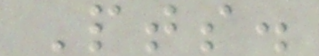Pts.
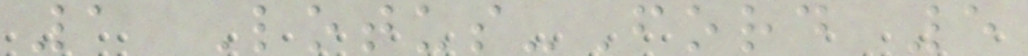1 Lotus-Ford 5
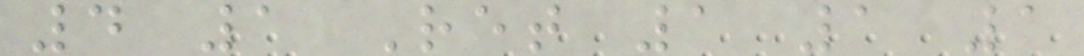4 1 Ret 1 1 1
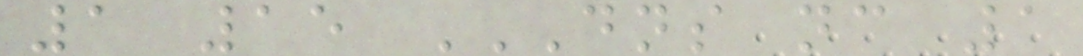1 15 DNS NC 1
